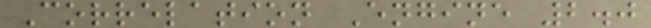Correlation Engine 2.0
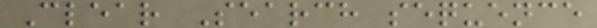Clear Search sequence
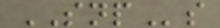SNPs
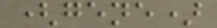(gene)
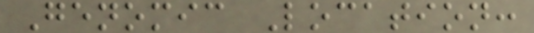Genomic Location:
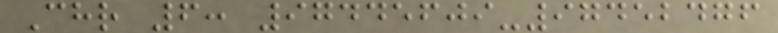Chr 6: 97445609-97452476
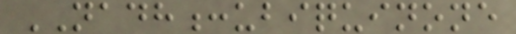NADH:ubiquinone
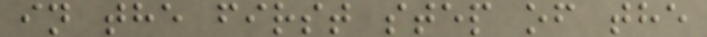in the first step of the
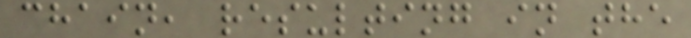chain, resulting in the
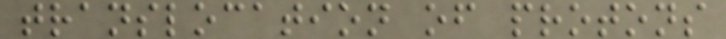translocation of protons
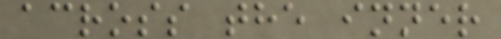across the inner
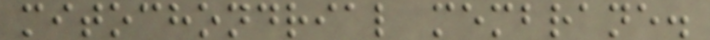mitochondrial membrane.
